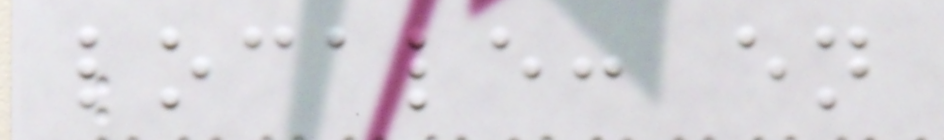locale: en
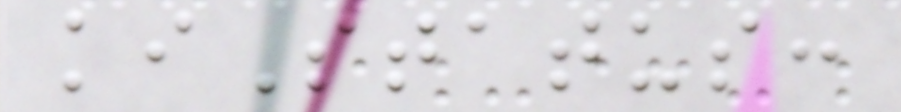kiStatus:
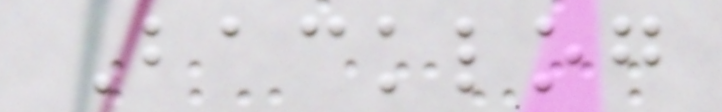Backlog
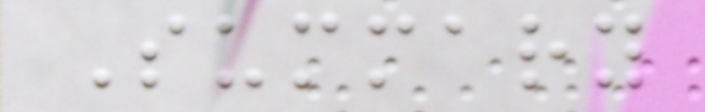Summary
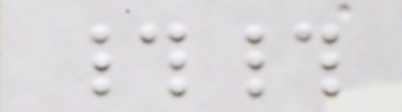##
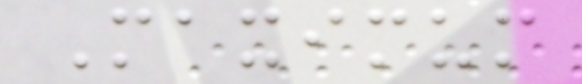Maximum
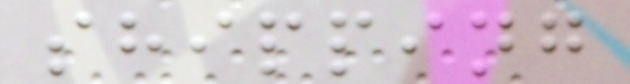shipping
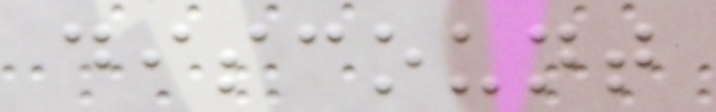discount
